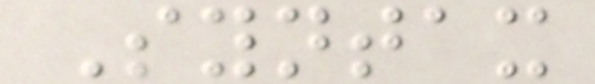Syntax
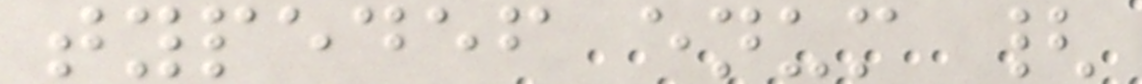typedef enum {
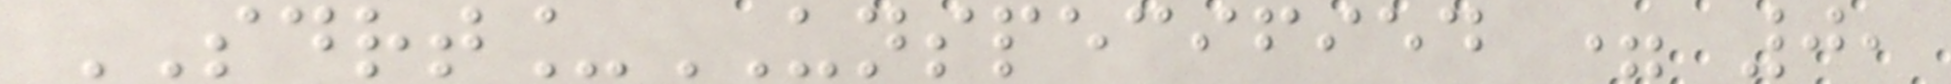SDRT_UNSPECIFIED = 0,
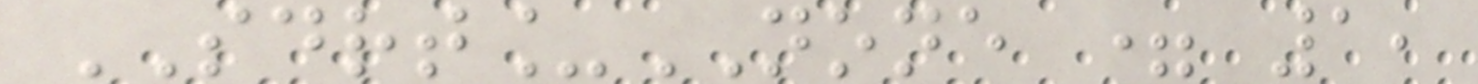SDRT_NONE = 1,
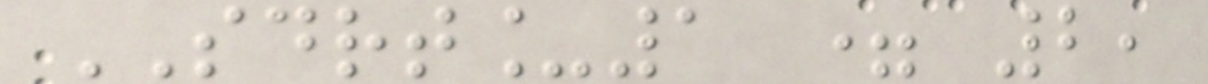SDRT_1 = 2,
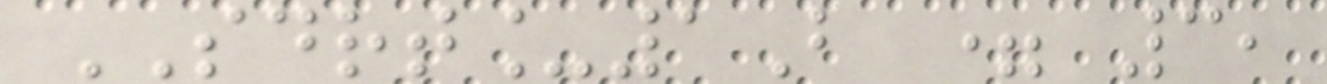SDRT_1B = 3,
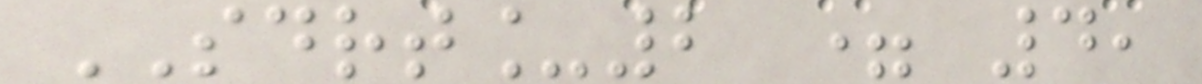SDRT_2 = 4,
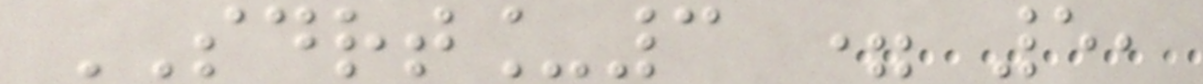SDRT_3 = 5,
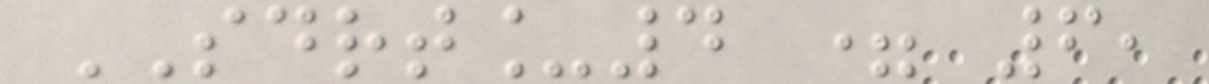SDRT_4 = 6,
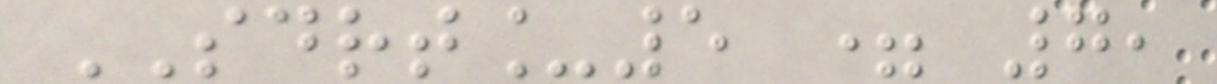SDRT_5 = 7,
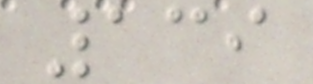139
